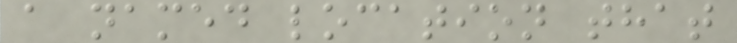a named location that
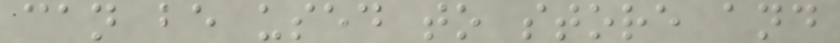can be used to store and
